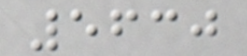5630
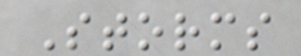Storms
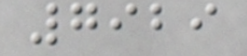7929
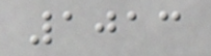1013
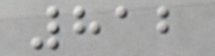812
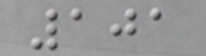101
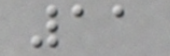11
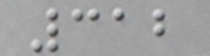312
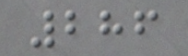286
